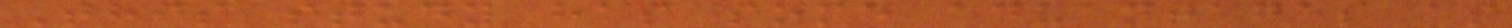This study has some advantages as
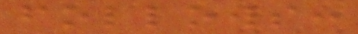follows:
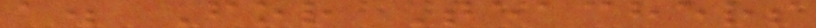a. For Teachers
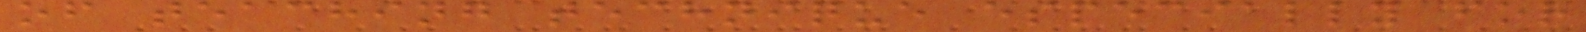of teaching technique especially for
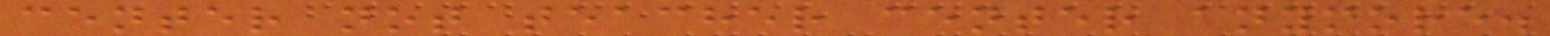center not teacher center anymore.
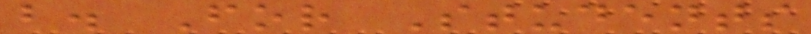b. For Students
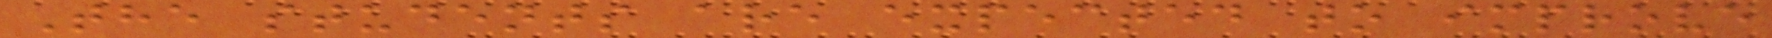The students are expected to improve
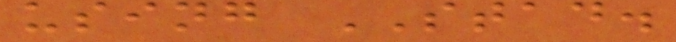using STAD.
